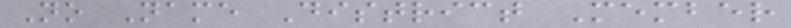No Name District Member
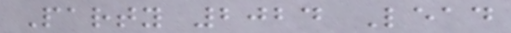Party 2024 Lead
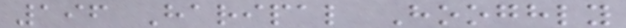196 Haripal Hooghly
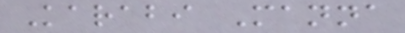Karabi Manna
